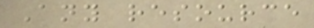Any resource
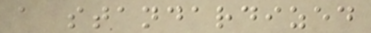a standardized
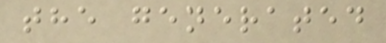the generated
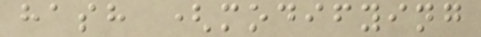hash (modifying
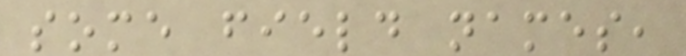some field names,
